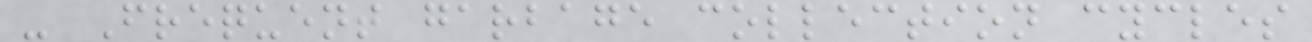- Frequent garbage collection cycles
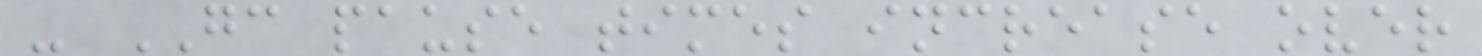- GC pause times increase over
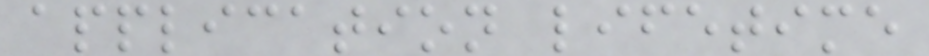application lifetime
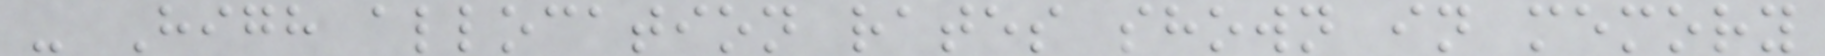- High allocation rates shown in memory
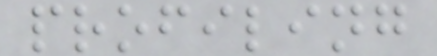profiling
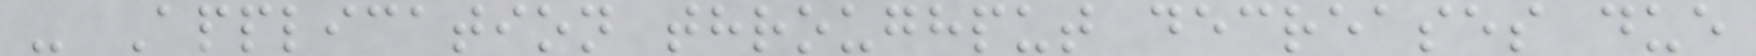- Application throughput decreases due
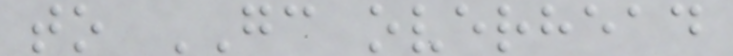to GC overhead
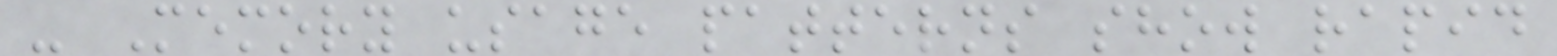- Memory usage patterns show rapid
